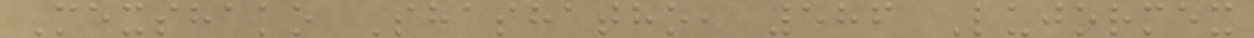Mexshako Shashatho, 586 Lujormex
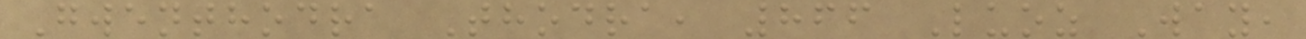Gwenthodra Thodra, 866 Luoz Way,
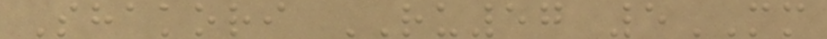Shakori RU57 5MM
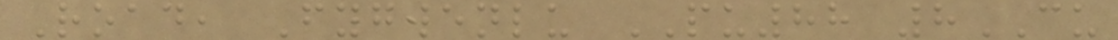Road, Fygwenlu PU88 8CU
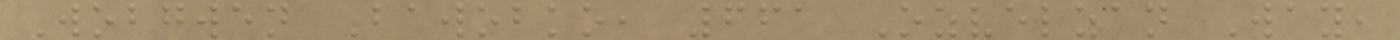Wobgwen Bawobko, 661 Ozvelzan Way,
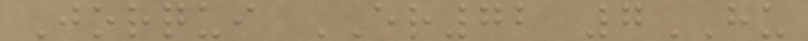Jorqui ER72 7HU
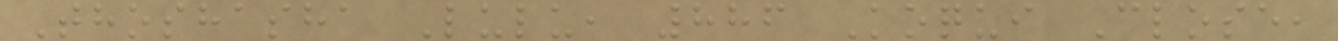Thoshasha Lulu, 886 Koqui Close,
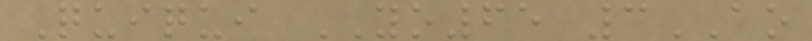Quiqui YO65 3AO
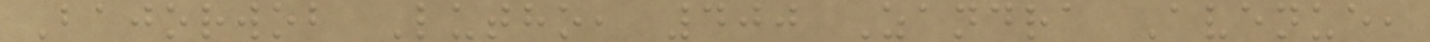Bajorwob Lutho, 400 Zandra Avenue,
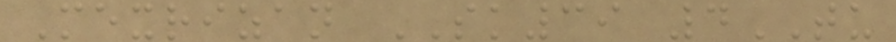Mexrizan SK39 4TU
